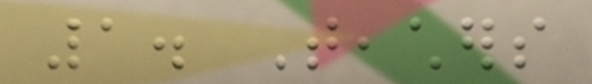1. Teachers
